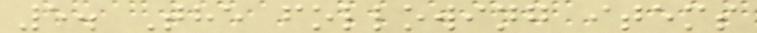5. The following items
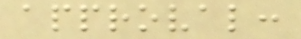approval:
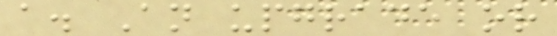a. An upgrade or
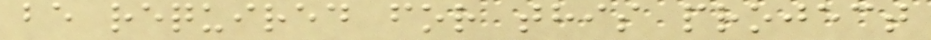be required for this project
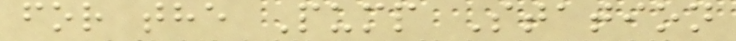for the Pump Station
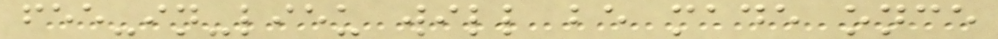fee-in-lieu will be made once
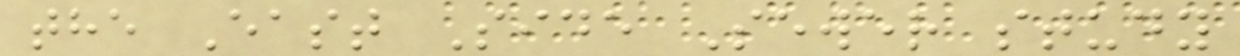the East Side Sewer study
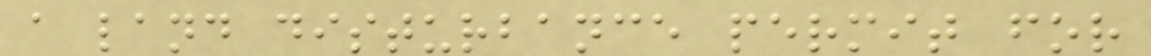a land disturbance permit for
